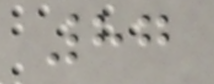87
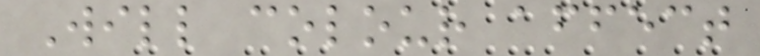Will colour affect
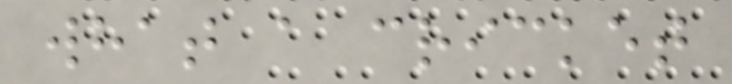what a cricket
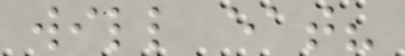will eat?
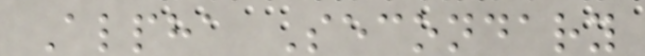Alpha Secondary
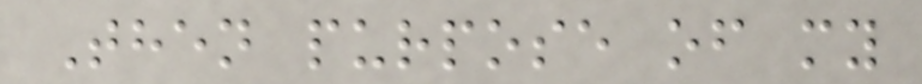Then purpose of my
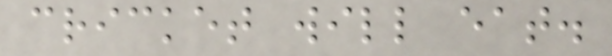cricket will eat.
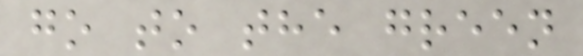go to the green
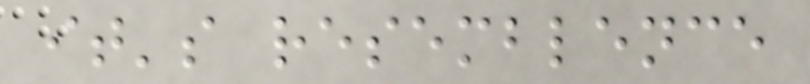it's resemblence
